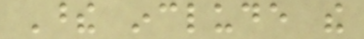These include the
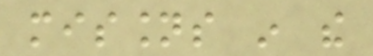missions in the
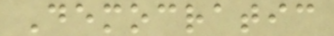Democratic
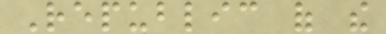Republic of the
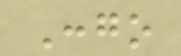Congo
